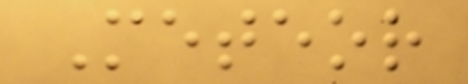Meteor
